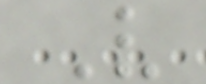V
